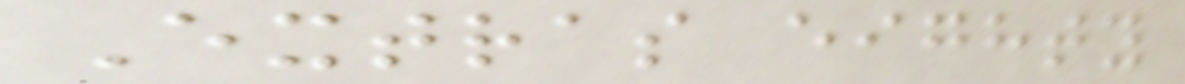Extras eighty
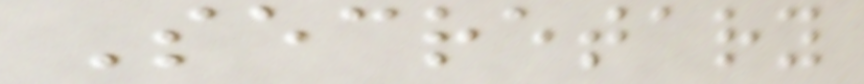Secretary
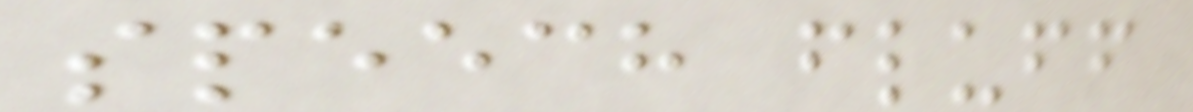speech fluff
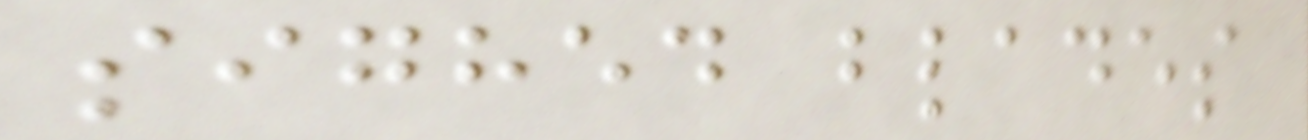sighed blades
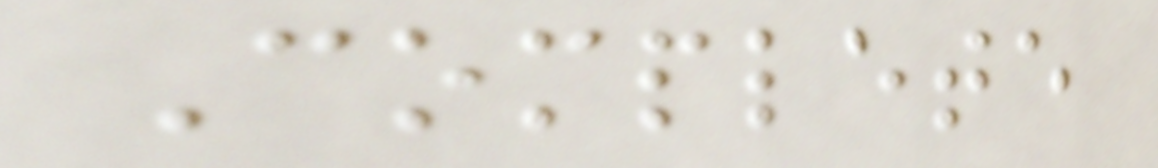Complete
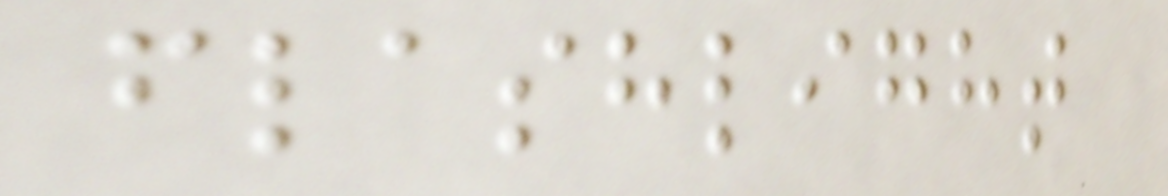flashlight
